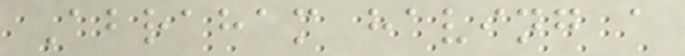Abraham having a
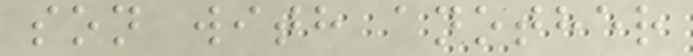son with another
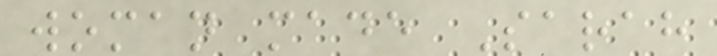woman made Sarah
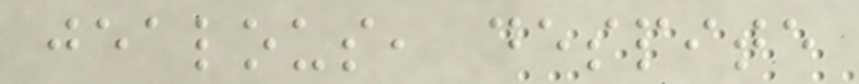jealous, despite
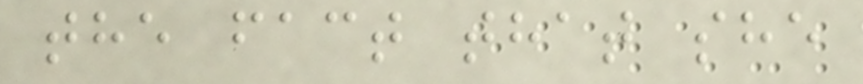the fact that she
